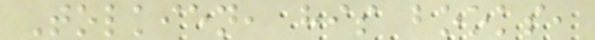Tolkien, his books,
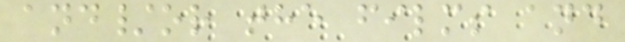and/or the films and
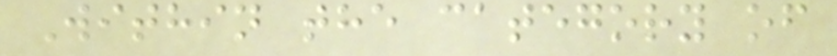Within the category of
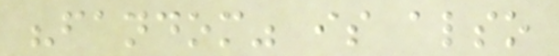"fandom" is also
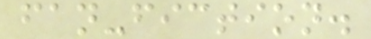fan-fiction.
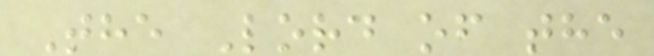The Lord of the
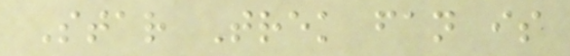Star Trek fan is
